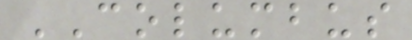COLUMBUS
